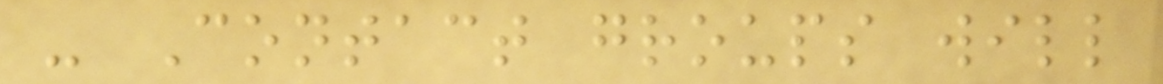- Contact groups will
